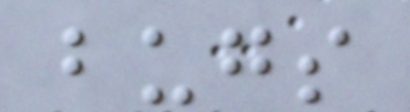bugs
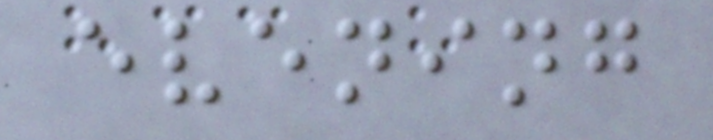evening
